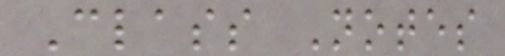Class Notes
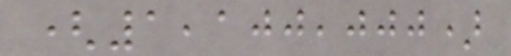(1,100,000)
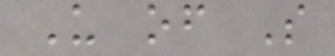U of S
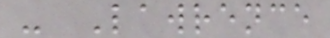- Lawrence
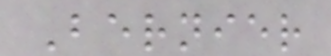Bernier
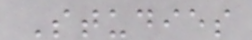Studies
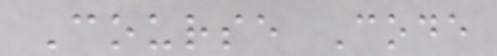Course Code
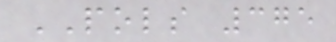POLS 375
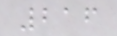216
